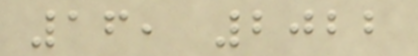16, 2022
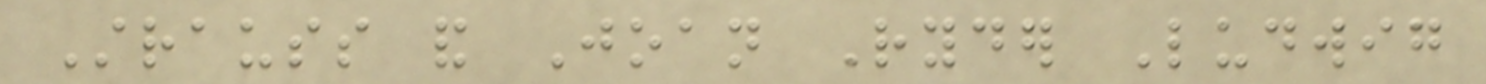Strauss and Joan Ryder Ludwig
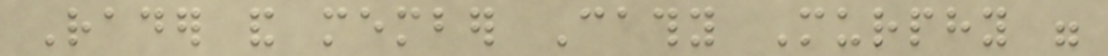Rader and member Cathy Murphy were
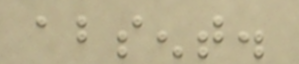absent.
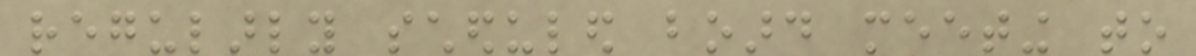regularly scheduled board meeting to
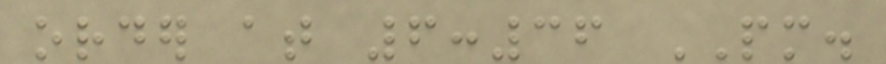order at 6:36 PM.
